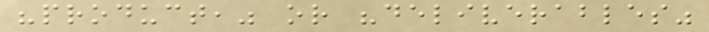"product," or "deliverables"
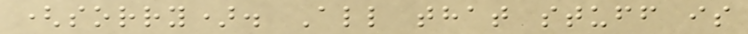(sorry). All that stuff is
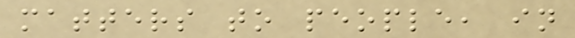matters to people, in
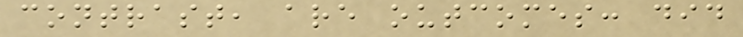contrast, are outcomes: did
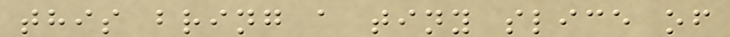this bring a tiny slice of
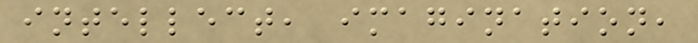intellect, imagination,
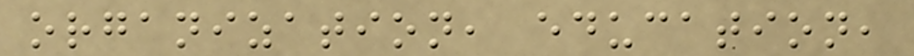organization, education,
